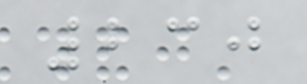230
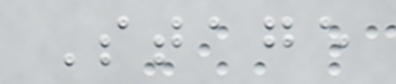Stage
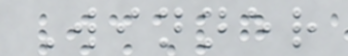Winner
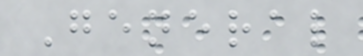General
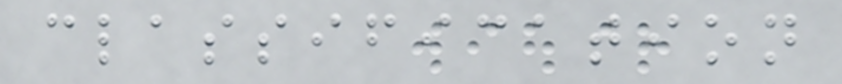classification
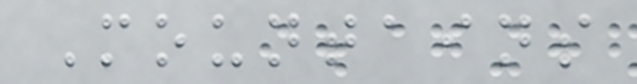Mountains
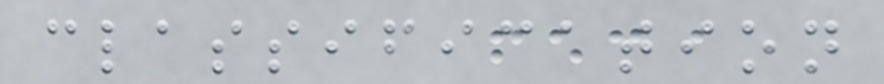classification
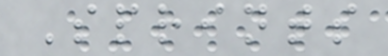Sprints
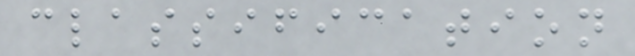classification
